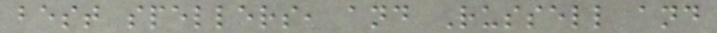best spellers, and Russell and
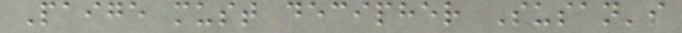Paige must decipher Susan's
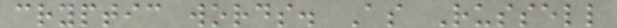cryptic words. As Russell
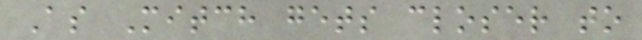As Mitch gets closer to
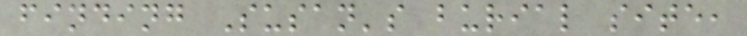finding Susan's burial site,
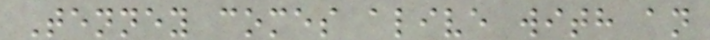Tenney comes alive with an
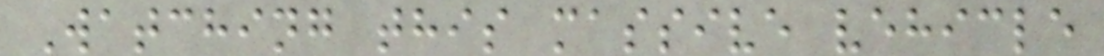Watching this massive vehicle
